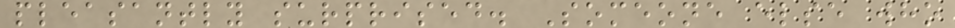pleasantly surprised. Someone else who
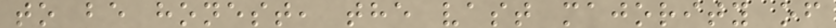to be honest, the vast majority of
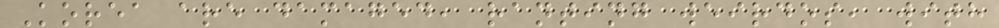Korea are damaged, ranting weirdos, with
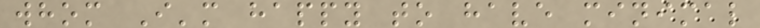whom I'm happy to have minimal
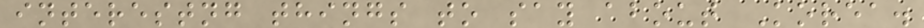interestng things to say about Korea.
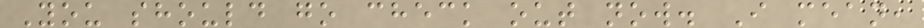You should go check out now. I mean,
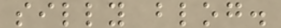silly blog.
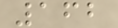162
